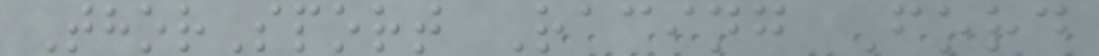ThorSport Racing Ford
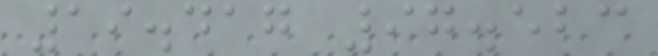19.417 97.523
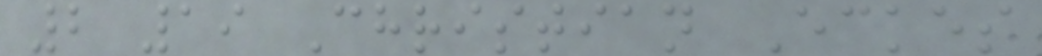2 19 Christian Eckes
